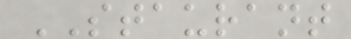STAURANT
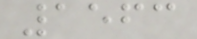1563
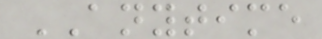ANYTIME
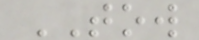TOW
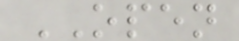OPEN
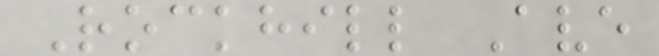Rockhill Ave
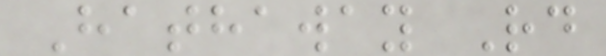Hathaway Rd
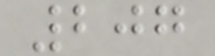207
